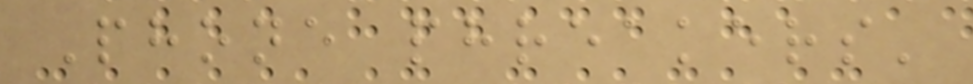Phone phreakers'
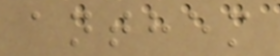anthem
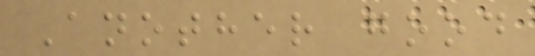Another good
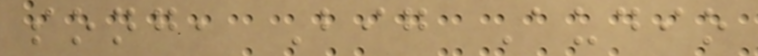song, Big Audio
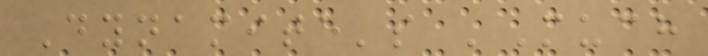Dynamite's 'Much
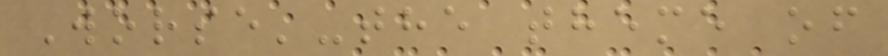Worse'-the theme of
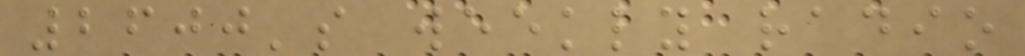2600's weekly radio
